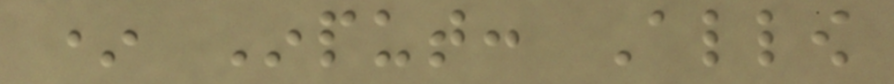* Input: Allow
